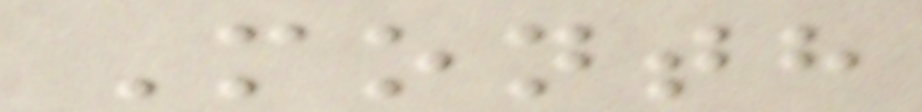Month
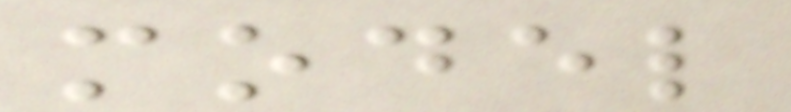model
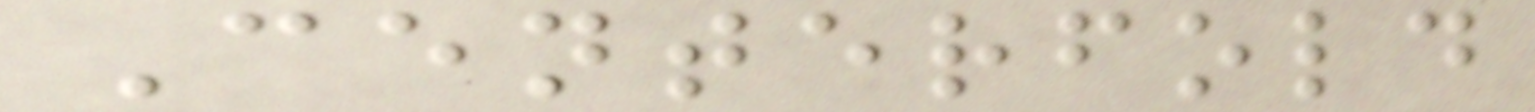Centerfold
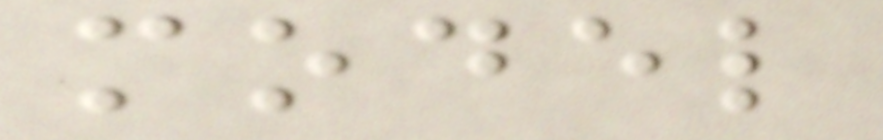model
